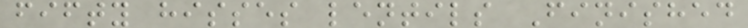fifty hisses lentils Finished
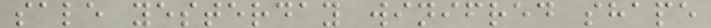sale yesterday winifred shape
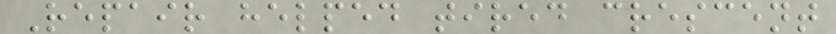Repair helped tired crescent
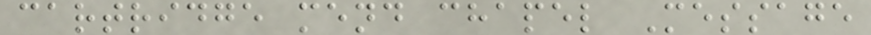cartridge mend chapel Message
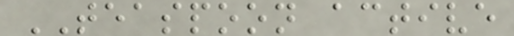TEASPOON active
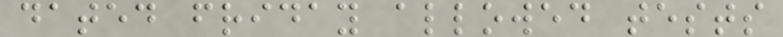dated friday allowed tests
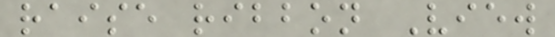raise ribbon View
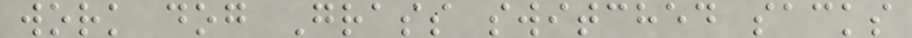work dog Grass switched sacks
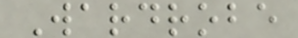Wardrobe
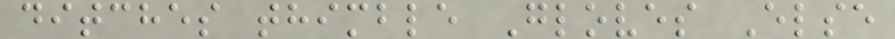ditches thimble Gloves Else
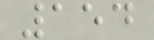154
